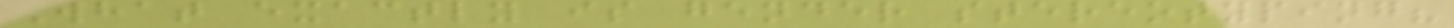What exactly is gender stereotyping?
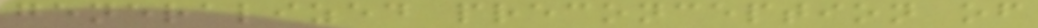generalized preconception of
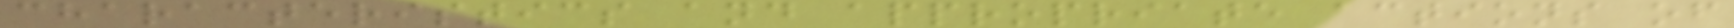characteristics and appropriate actions of
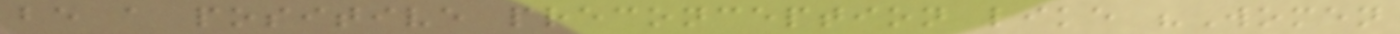be a positive preconception like "Women
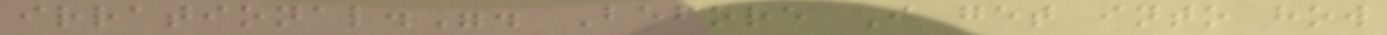irrational.". Before I get into how
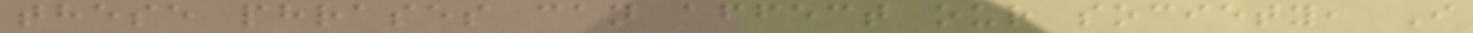these phrases can affect our society, I
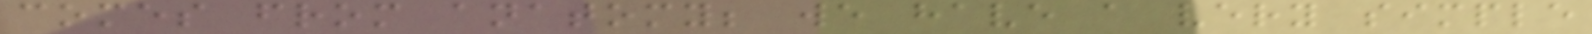comes from anatomy; we have a very simple
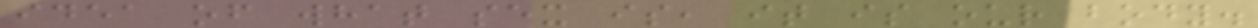idea of what sex is, it is our body.
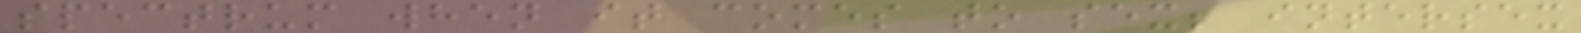spectrum when it comes to sex; intersex
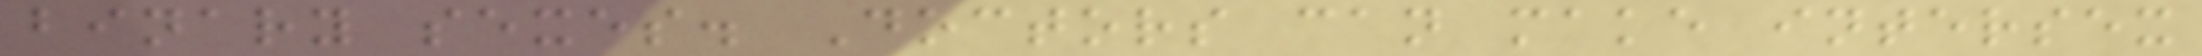binary sexes. Doctors can make intersex
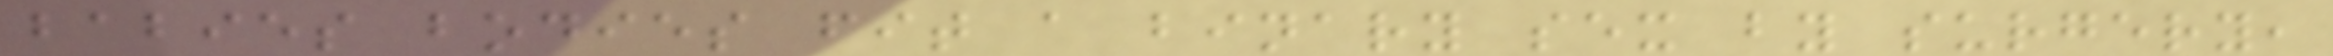babies bodies fit a binary sex by surgery,
